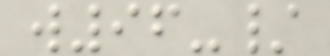w96-/
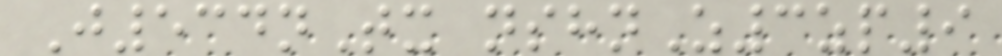J534nTx nshnZ3zp9
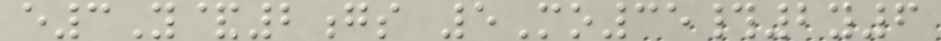e3Y&2gs 5Mo35#2y6
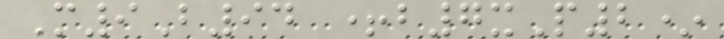M9B94 +b7xP2*
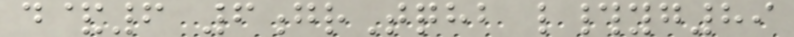d&6 6grTqhb l#yg89
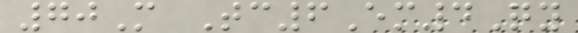70M Tc6Em4Qy
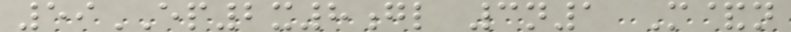59EP2x8gl 3n1 M&n
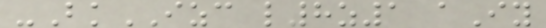-BkIZC l8z1 aIy
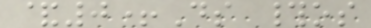&0+Ds #os
